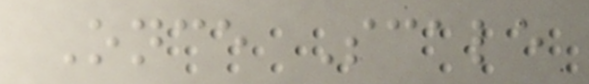Once Scale
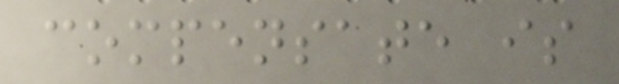compensate is
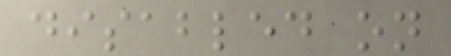disabled on
